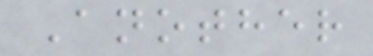Another
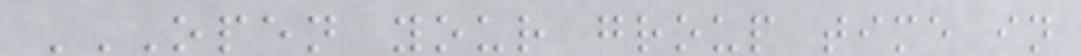OPEN YOUR GROUP TIME IN
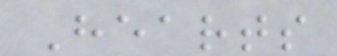Hearts
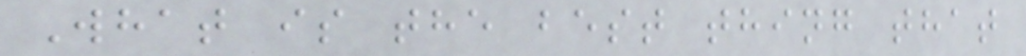What is the best thing that
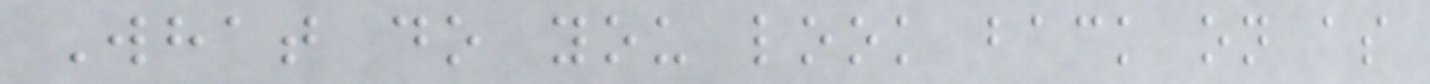What do you look back on as
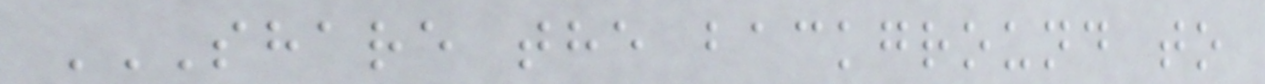SHARE THE BACKGROUND TO
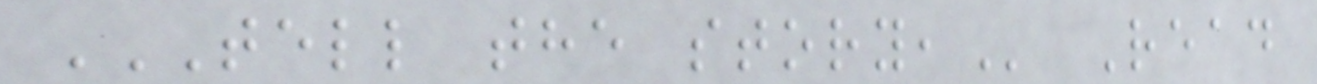TELL THE STORY, Read
